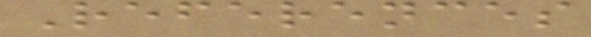References
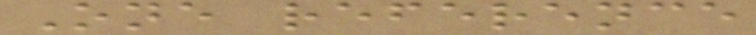One reference
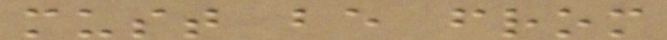must be from
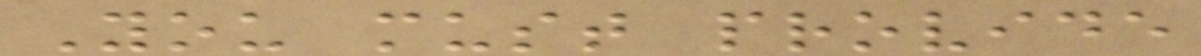You must provide
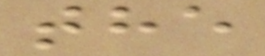the
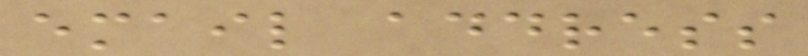email address
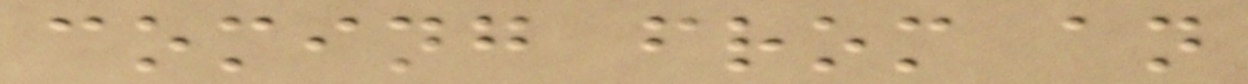coming from an
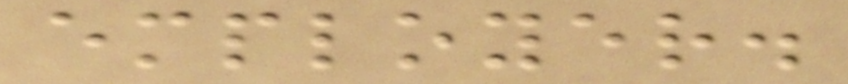employer.
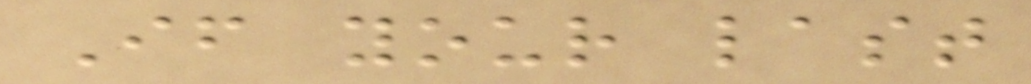If your last
